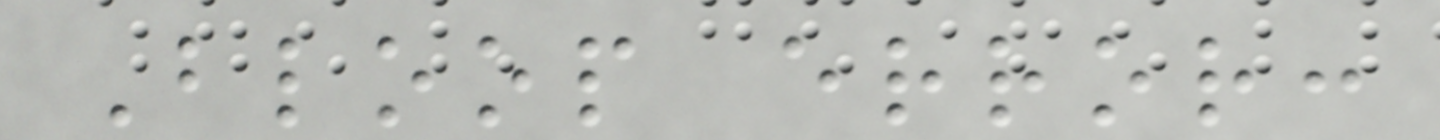Bloop error:
